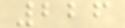226
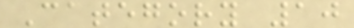Category 10
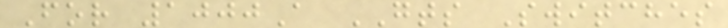For 1000A GTS Switches
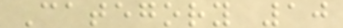Category 10
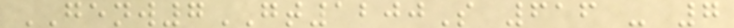GENW7GT1200S 616 - 7
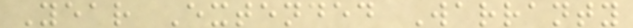Year Extended Warranty
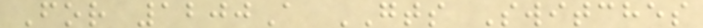For 1200A GTS Switches
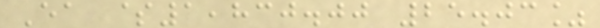Ea $1,830.00 25.03%
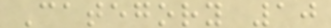Category 10
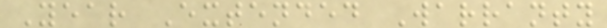Year Extended Warranty
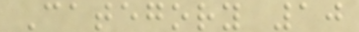Category 10
